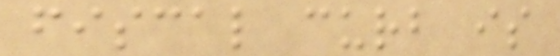fiscal curb is
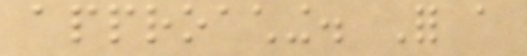approaching. For a
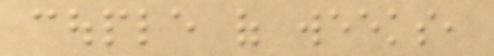couple of weeks,
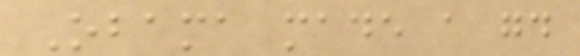Obama made a good
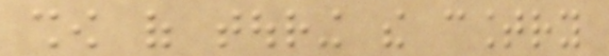show of touring the country
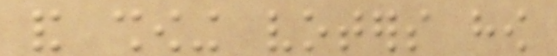and showing voters how
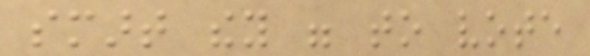smart they were to vote
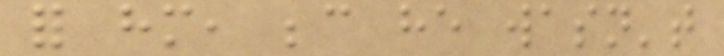for him, because he wasn't
